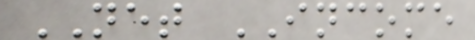NET INCOME
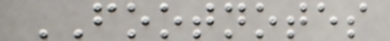FOOTNOTES
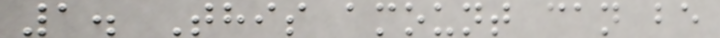1. This amount can be
